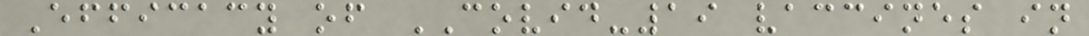Efficacy of COVID-19 vaccines in
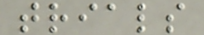trials
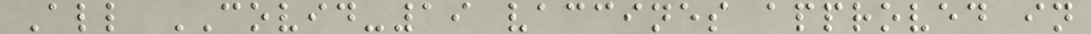All COVID-19 vaccines approved in
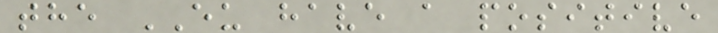the EU have a positive
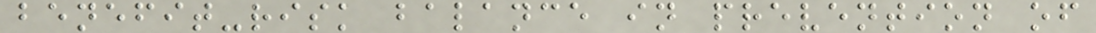benefit-risk balance in prevention of
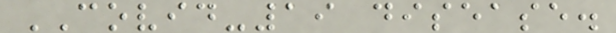COVID-19 disease.
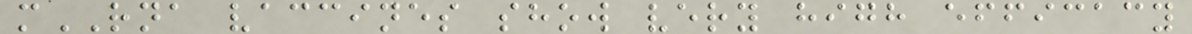mRNA vaccines show very high efficacy
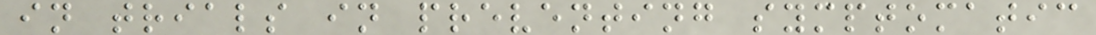in trials in preventing symptomatic
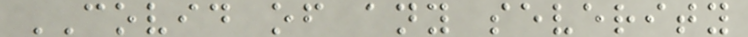COVID of any severity
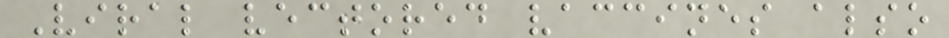Viral vectored vaccines also
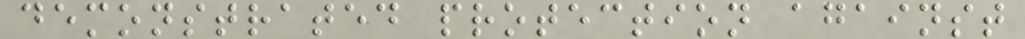demonstrated protection against
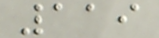119
